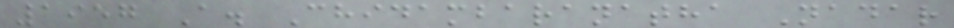1957 A. Chidambaranatha Nadar
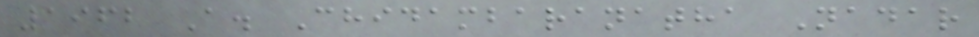1962 A. Chidambaranatha Nadar
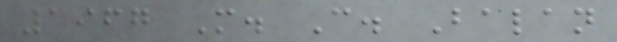1967 M. C. Balan
